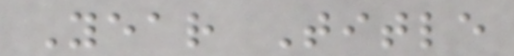Year Title
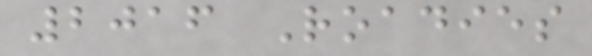2016 Roadies
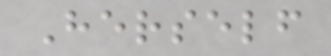Herself
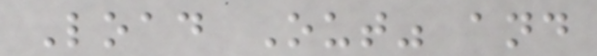Load Out" and
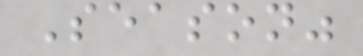Season"
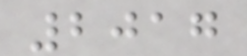2017
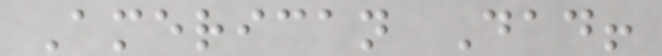American Dad!
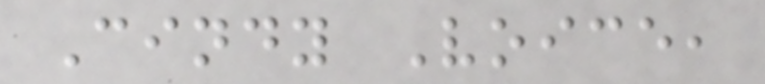Cindy Voice,
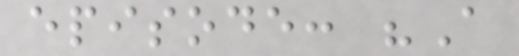episode: "A
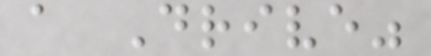a Drive"
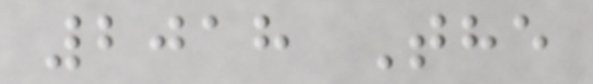2018 The
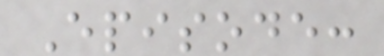Episode:
